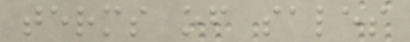terms of sales
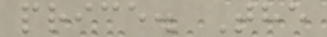price. The
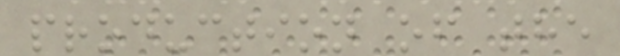production of the
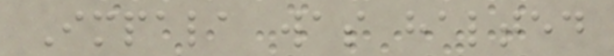Impala was halted
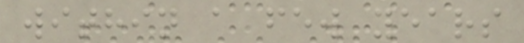within a few years
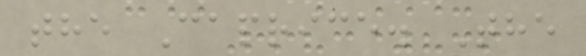the Caprice. The
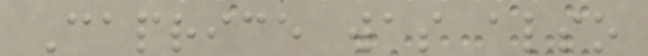Caprice was also
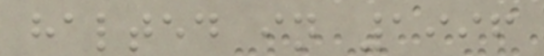halted in 1996
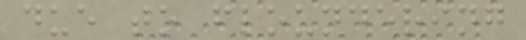due to floundering
